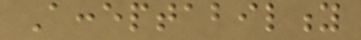Acceptability
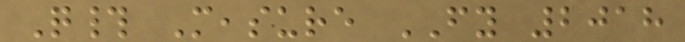Q# Measure FY 2018
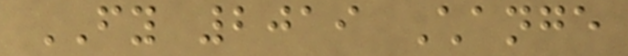FY 2019 Change
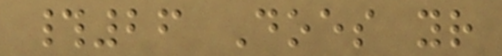#26 Does your
